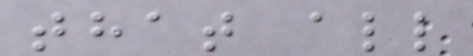that all
